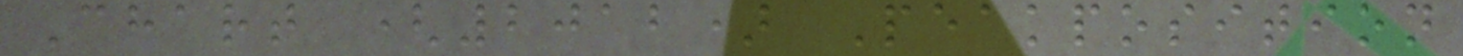Chart (2012) Peakposition
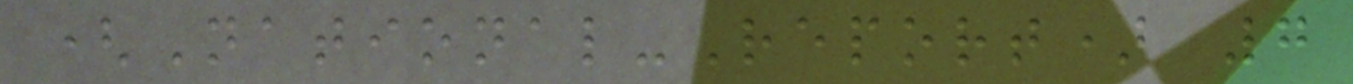(National-Report) 7
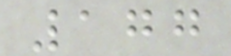177
